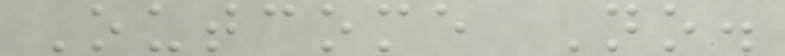Outcome No.
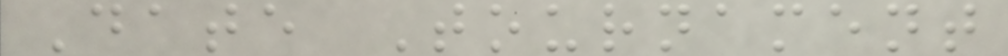Date Tournament
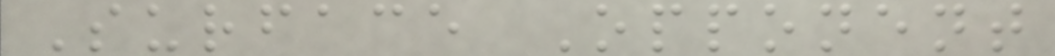Surface Opponent
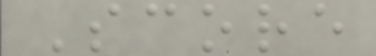Score
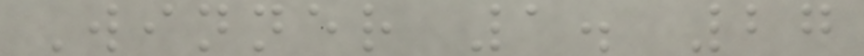Winner 1. 27
